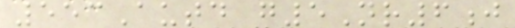553Autd g5Nr6j
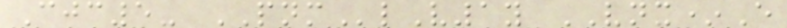Cjc5- PNMlV1y VNX*E
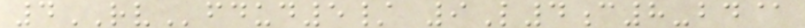4RVfdud5/ 9L4c8-bd@
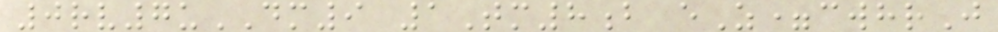0rv7uDM9 1Tm8b eZ=cwhrJ
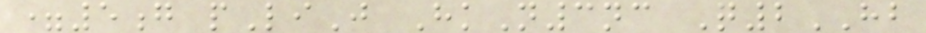=5g pLiJ HkN3nc Q2HB
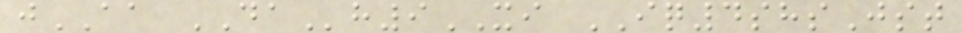jAA DAh9XI IQ4shsJst
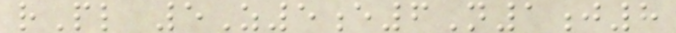rPl 5Z5e6N1j8
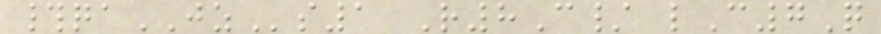#qaJZs1 R8C/ lC7Q
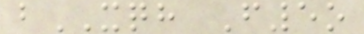bXQH F5o
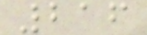216
